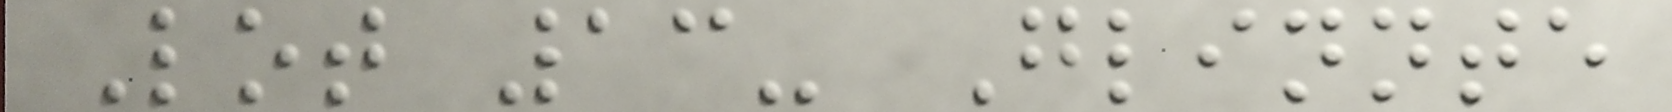Lot 13- Glinnte
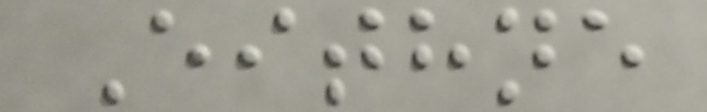Eithne
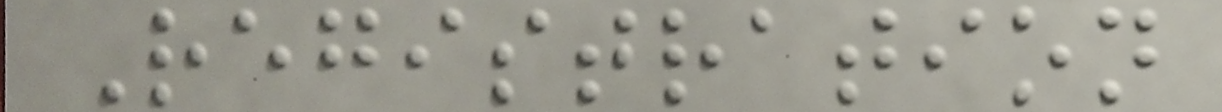Registration
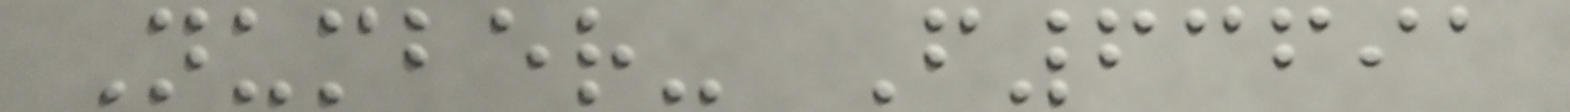Number- F63691
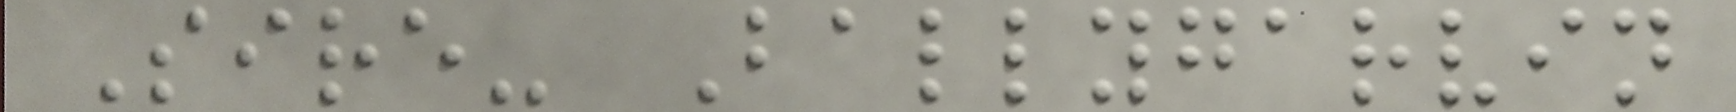Sire- Ballygarvin
